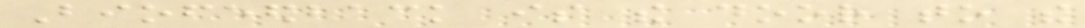Biofeedback is the door to the
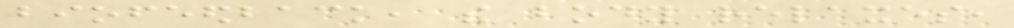biofeedback, the body relaxes,
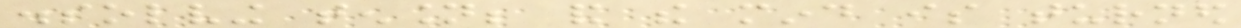dissolving tension; and the mind is turned
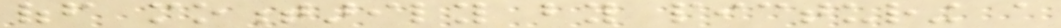off momentarily by picturing a
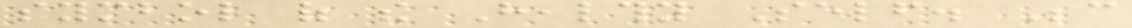symbol of the Healthy Self. Because
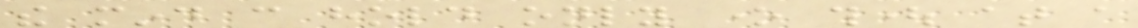the mind can hold only one thought at a
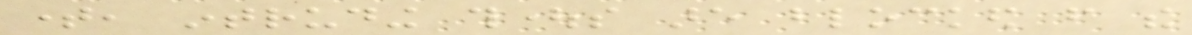time, intruding thoughts are blocked from the
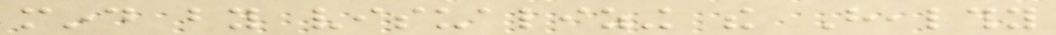mind by visualizing the Healthy
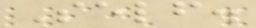Self.
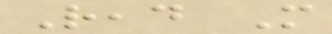Read More
